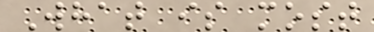What is most
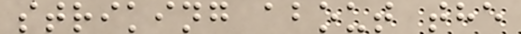striking about the
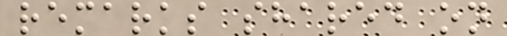remarks shared on
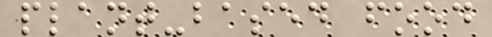plant-based food
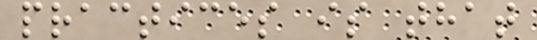practices is that
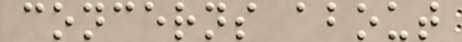concerns about
